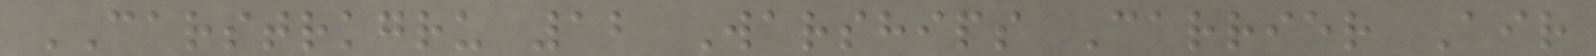CARSTRKGRU 12 Warships Carrier Air
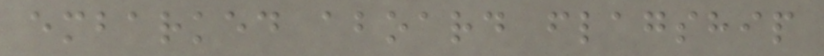embarked aboard flagship
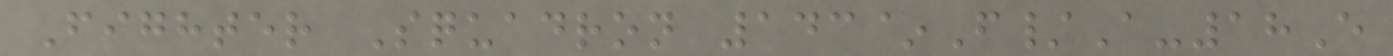Fighter Squadron 143~F/A-18E
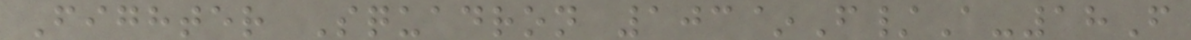Fighter Squadron 103~F/A-18F
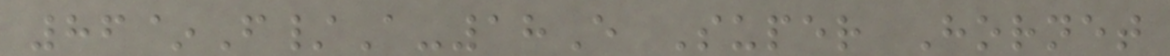86~F/A-18E Super Hornet
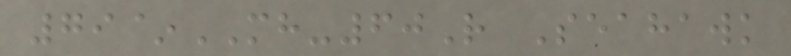79~MH-60R Seahawk
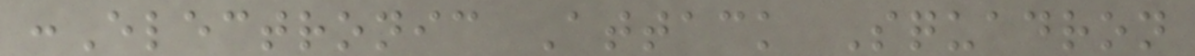:Electronic Attack Squadron
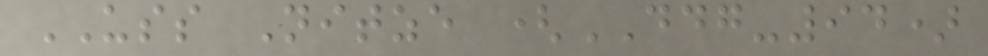USS Nitze (DDG-94)
